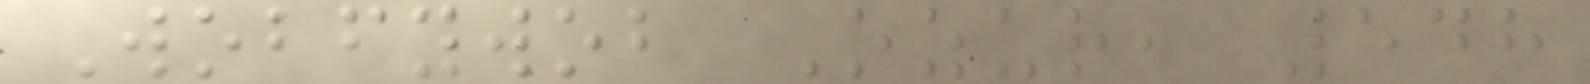Wobfywob Ozur, 548
